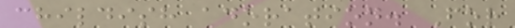childish adoration. For
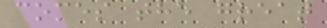comes the great
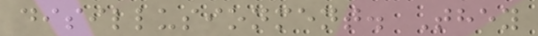disillusionment. They
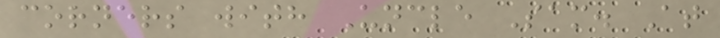corners with Uncle Sam. At
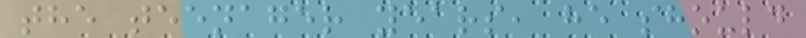the teenager years, he should
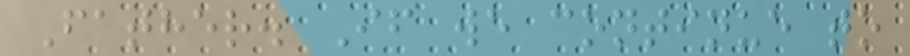Father. If we continue to
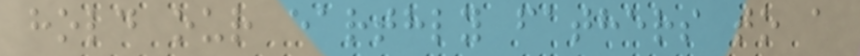hold our earthly fathers to a
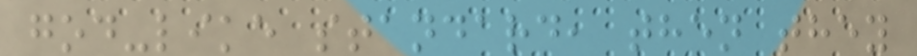god-like standard, then they
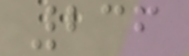236
